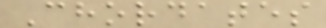Chordates
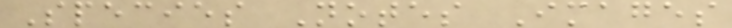Species Notes Images
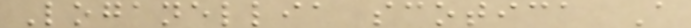Loganellia scotica A
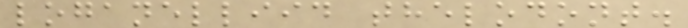loganelliid thelodont.
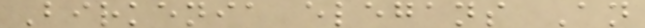Birkenia elegans An
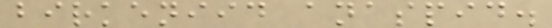birkeniid anaspid.
